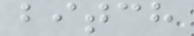bitch
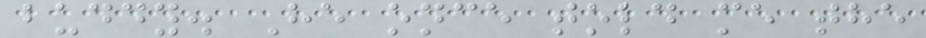buddy. He once told me the
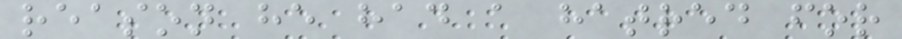reason he had a hatred for
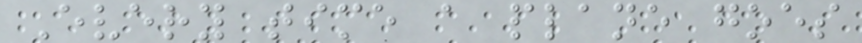Every time a plane goes
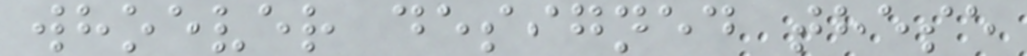whoever designed these
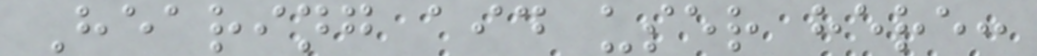Hearing aid user here:
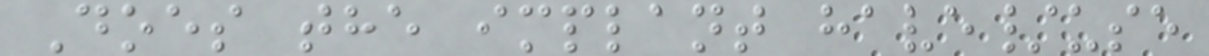Does the implant have/use
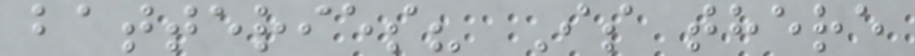batteries? Is there
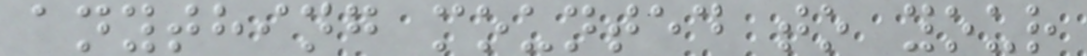anything mounted to your
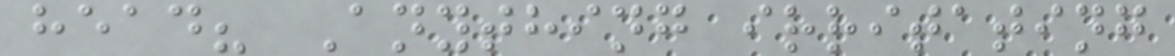head? Anything irritating
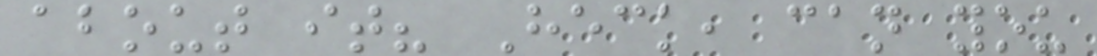about it? Heck, can you
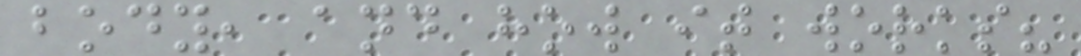body, and how it works?
